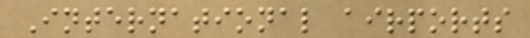International airports
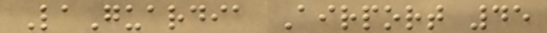LaGuardia Airport 45
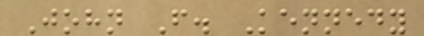John F. Kennedy
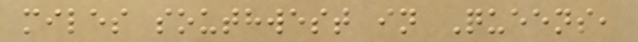miles southwest in Queens,
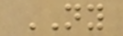NY
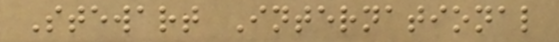Stewart International
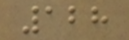128
